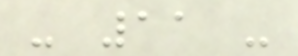- 11 -
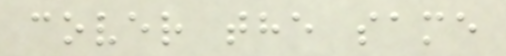cover the same
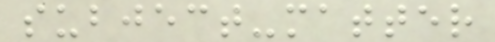subject-matter
